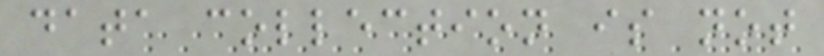data collection is not
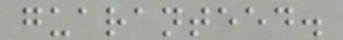guaranteed.
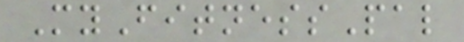MyFitnessPal
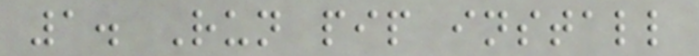1. Run pip install
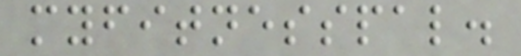myfitnesspal.
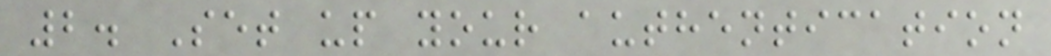2. Set up your authentication
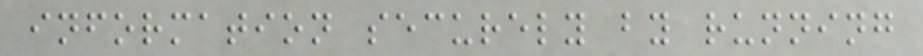information securely by running
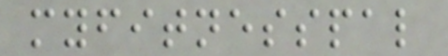myfitnesspal
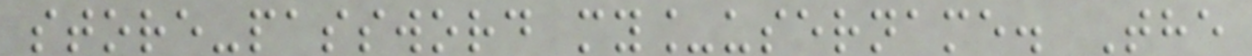store-password my_username. The
